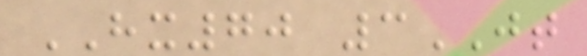HX70 3JT
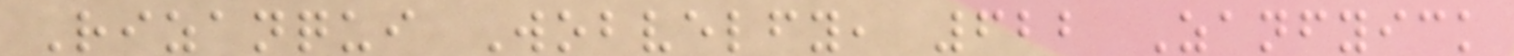Rizanqui Wobvelfy, 622 Zanfyick
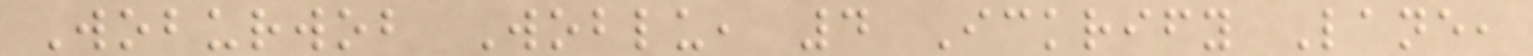Woburwob Woblu, 4 Ickrify Lane,
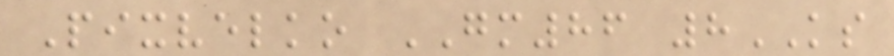Pixvelko GM86 8KS
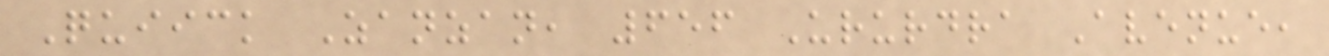Quiick Zanzan, 656 Ururdra Avenue,
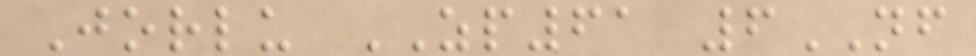Jorlu ZP61 6NF
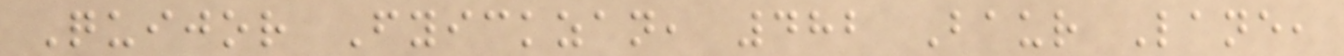Quijor Fyickzan, 482 Baur Lane,
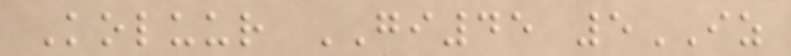Koluur GI45 5IZ
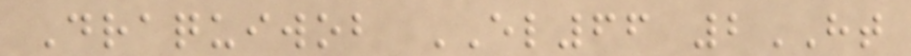Draquiwob EL66 2HT
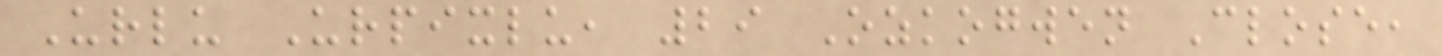Urlu Urpixlu, 29 Ozkogwen Close,
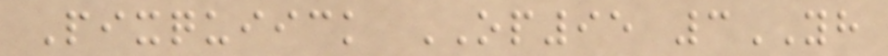Pixquiick OP95 3YH
